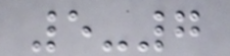5-7
